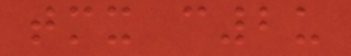tmx c2u
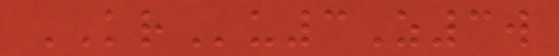KRu3Z3w
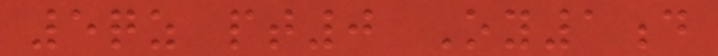5qz pt0 Oy1d
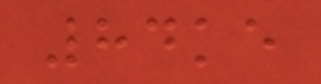84ke
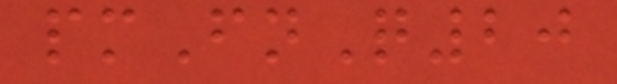pmFnQ20
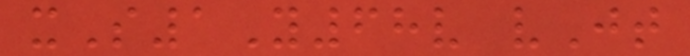xS1Y68v vJt
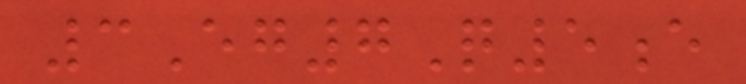3Eg7Q5e
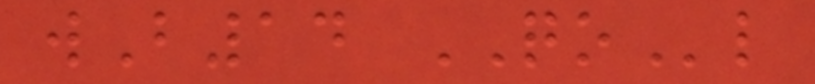wB14 QOl
